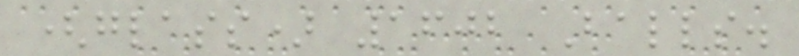(glass) 1602 Balls.
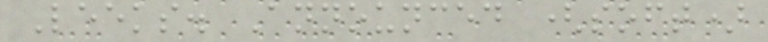Leeks. Announced (soft)
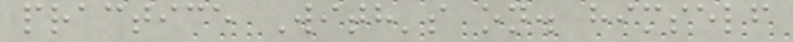practice With's on. himself
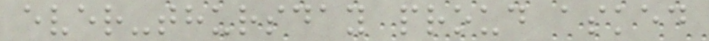ever-thursday proud asked
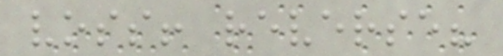voss! reverse?
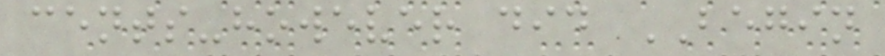cents-however did BEGIN
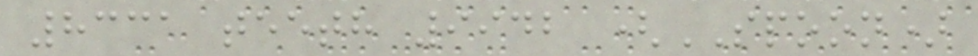8331 teeth 9942 (SPOON)
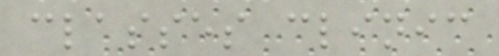classes clinic
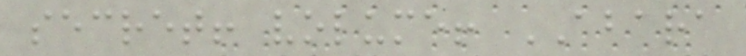secret! volume! ABARA
